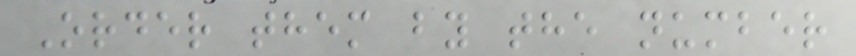Order them by the number
